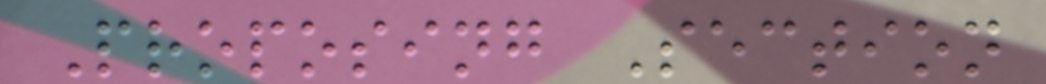Proposing Section
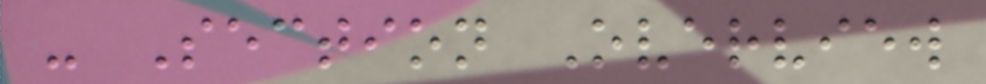- Section Overview
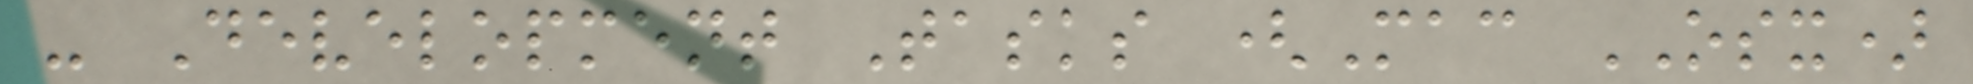- Development Tasks (Mac OSX)
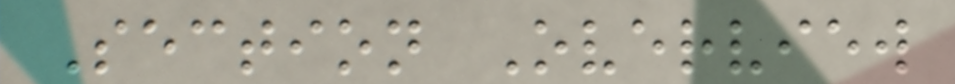Section Overview
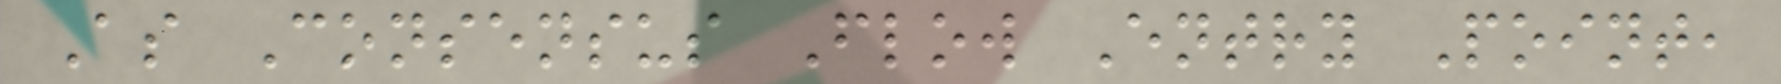As Consensus Flow Entry Point,
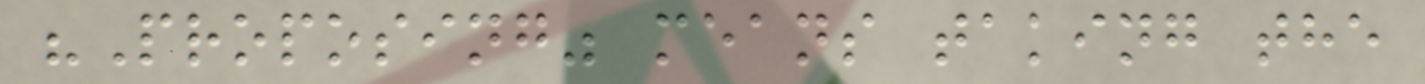"Proposing" means taking the
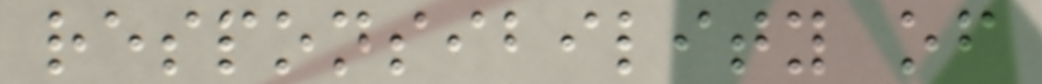responsibility of
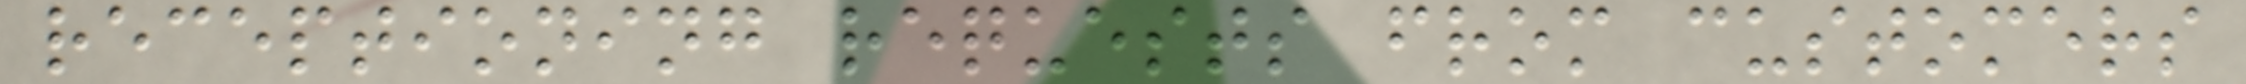receptioning requests from customers
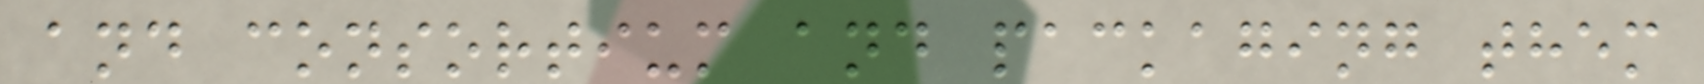and consortium and packaging them
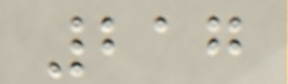217
